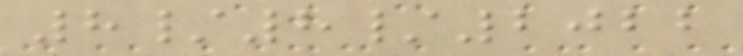8/8/2022
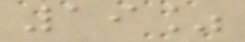19%
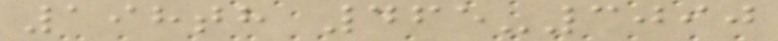198th 465-3090
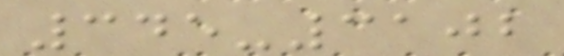345-3102
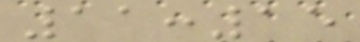11:15
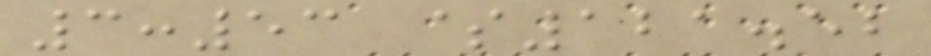3:53 $121.52
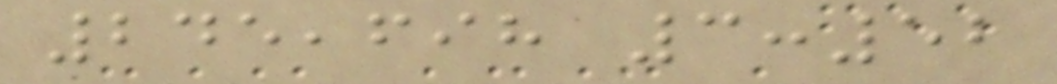245,698 3:52
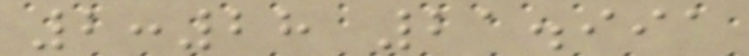2:28 21.991
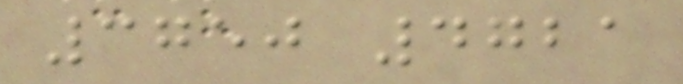3750 4721
